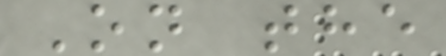On the
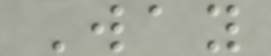Way
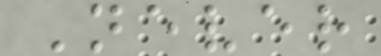Never
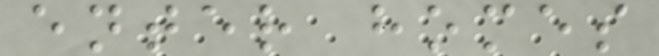enter homes
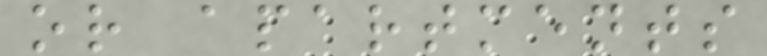or apartments
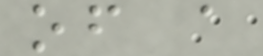of a
